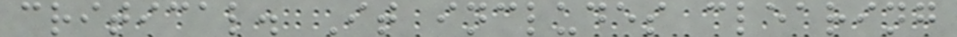critical. It includes clearing
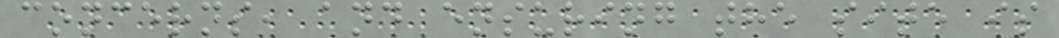concerns, and ensuring the site is
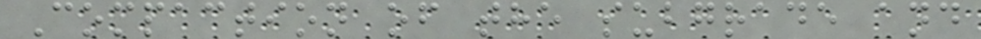Compaction of the subgrade and
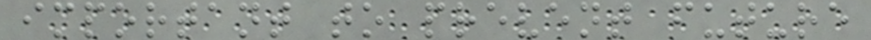important to prevent future
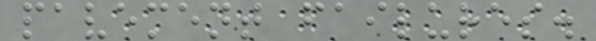pavement failures.
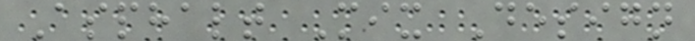Asphalt Mix Design
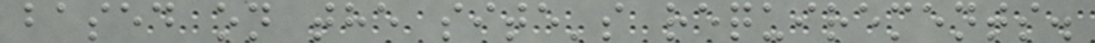based on the site's requirements.
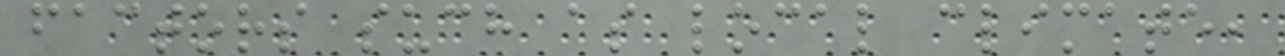factors such as local climate,
